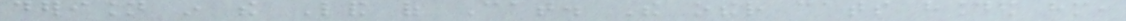derision in the Land of Cat. The other cats hounded him,
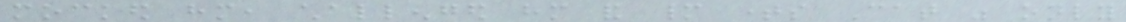mocked him, challenged him and many times Cat was only
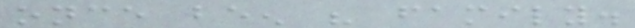once been his family.
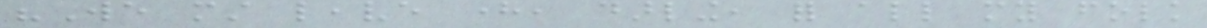"We must leave here, darling, for all my folk
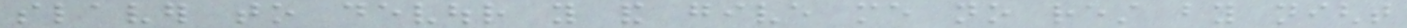slaver to devour you and give me no rest by night
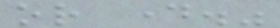or day."
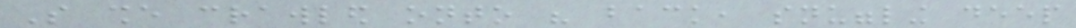So she crawled onto his back, snuggling deep
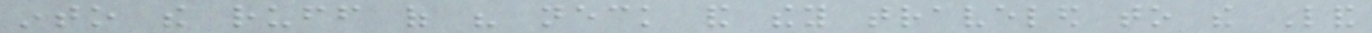into the ruff of his neck and they traveled to the Land
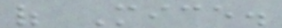of Mice.
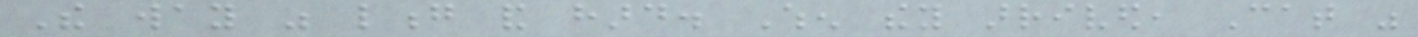The way was long and hard. When they arrived, Cat was
